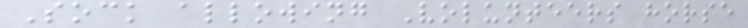Sock allowing Volunteers horse
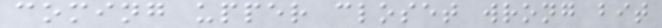coming upper closet wrong bit
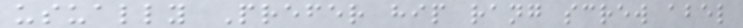usually Prefer hip rang screw abel
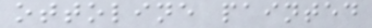ottoline painted
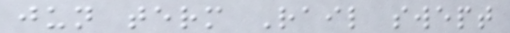jun term Rail swept
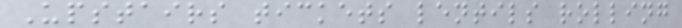Upstairs tickets lentils rolling
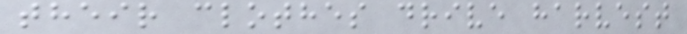their clothes drive harvest
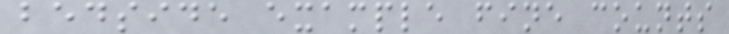bedside example fine counts
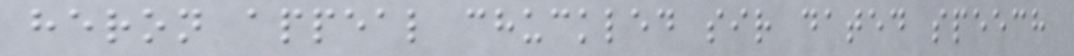heron appeal chuckled sir dated speech
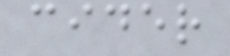cider
